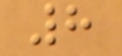8
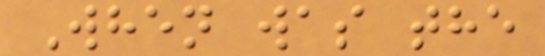When was the
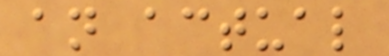an actual
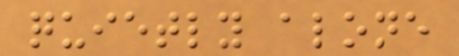quietly alone
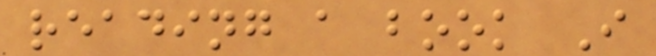reading a book I
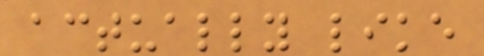actually like
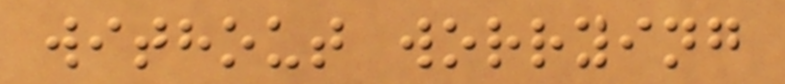without worrying
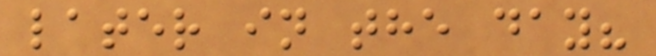later in the day?
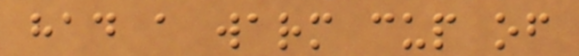had a warm cup of
